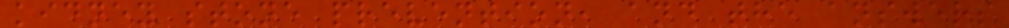kidney stone prevention, and the answers
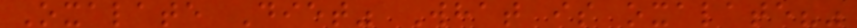Oxalate Diet" What is oxalate?"
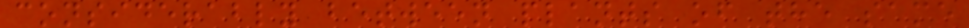considerably between plants of the same
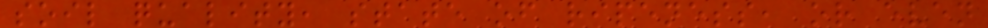soil quality, state of ripeness, or even
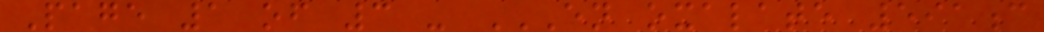Page 1 of 3 - EN OXALATE 591C
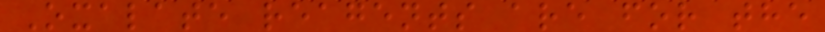Oxalate reagents are for the
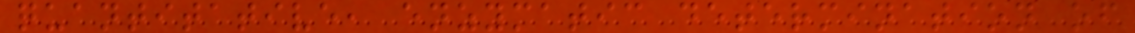quantitative, enzymatic determination of
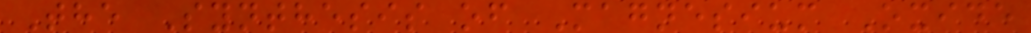The Synthesis of Magnesium Oxide
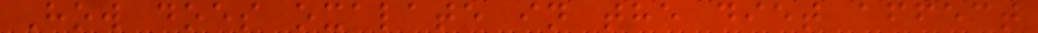How does oxalate in the diet affect
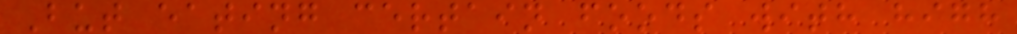But eating certain foods with high
